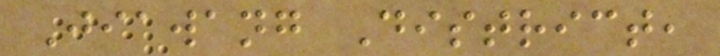Jiawang District,
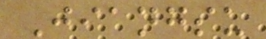Jiangsu
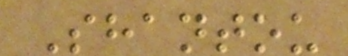Shantou
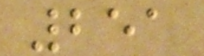251
